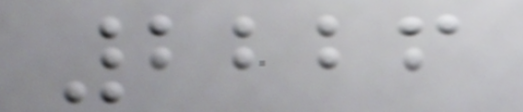2226
